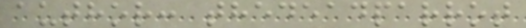author: thedeadparrot
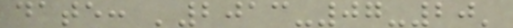date: '2013-07-20'
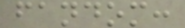fandom:
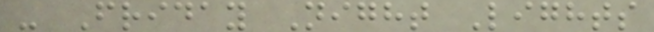- Friday Night Lights
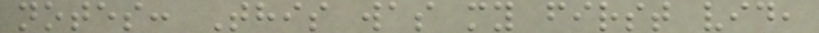notes: This was my first vid,
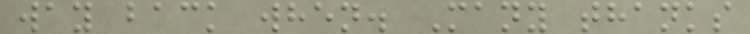way back when. Many thanks
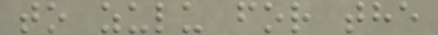to zulu for the
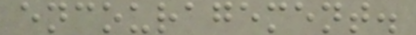encouragement.
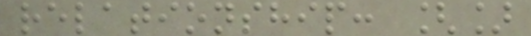relationship: []
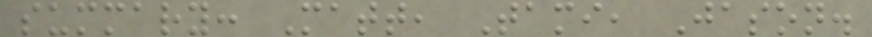summary: Matt, Tami, Jason.
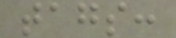tags:
